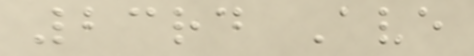23rd Ave
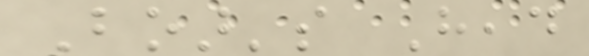Boar's Head
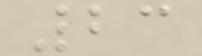23
